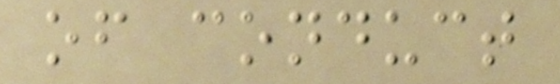of conduct
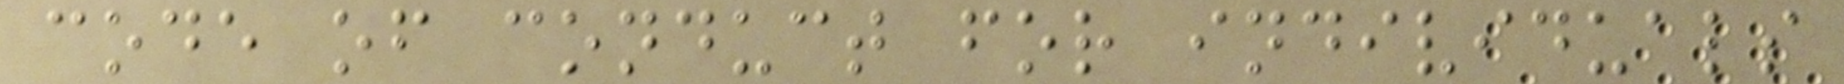code of conduct for individuals
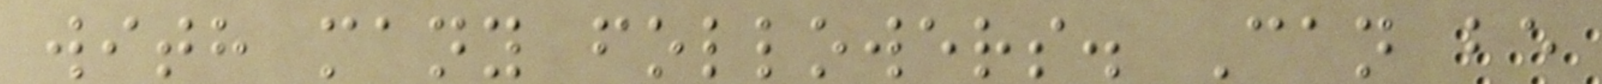with many followers. Can be
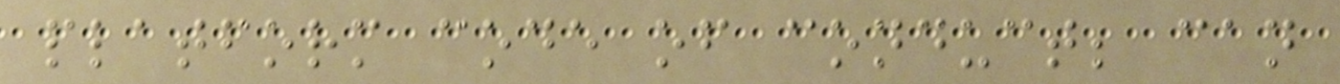platform code of conduct; can
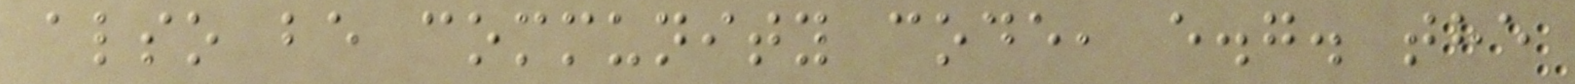also be community code, e.g. the
